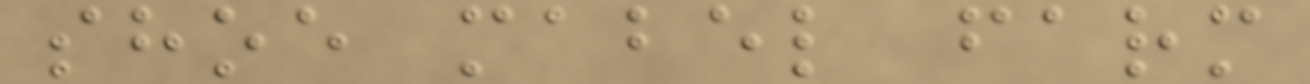shoe mabel farm
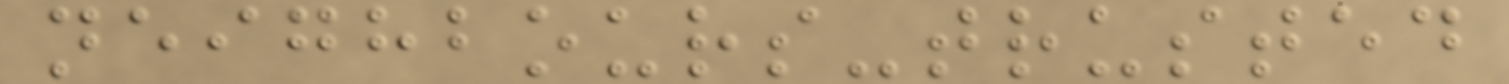neighbours-trusted
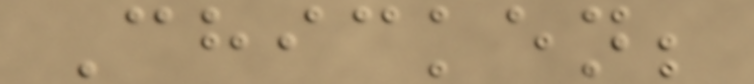Chicken;
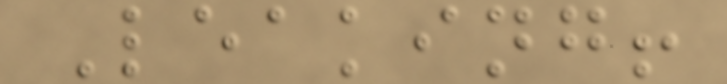Leaking!
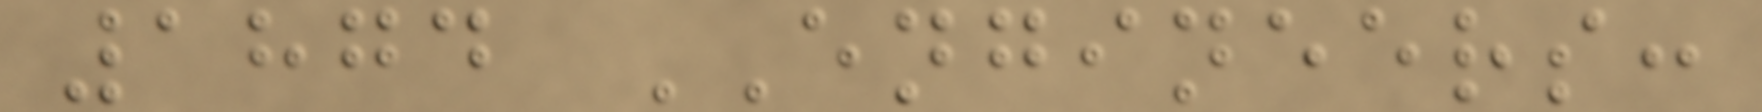1874 ENGINEERS:
